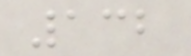132
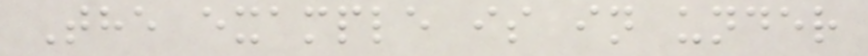The example is in under
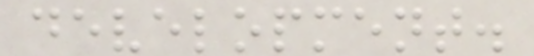development.
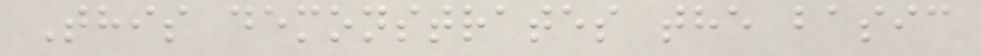This demonstrates the basic
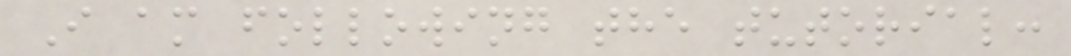I am following the tutorial:
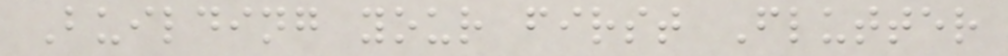Building your first Flutter
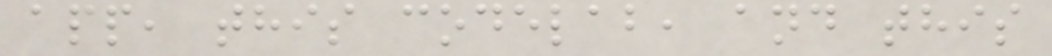app, this codelab, and this
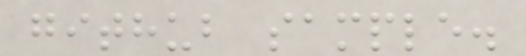github sample.
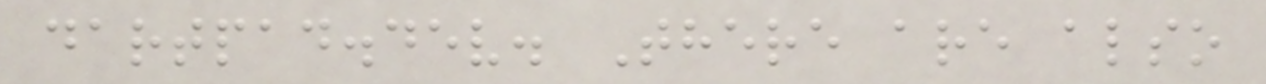dartpad.dev. There are also
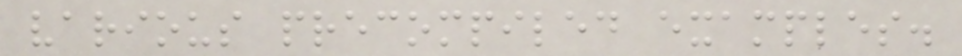various precompiled examples.
